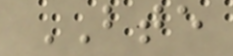BTE
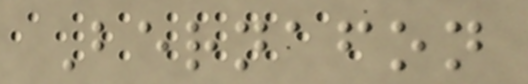Bernafon
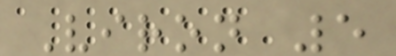Viron 5
